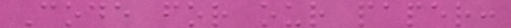Code for our paper:
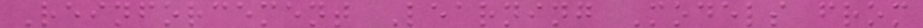Reinforcement Learning Models from
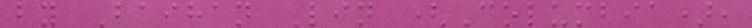by Baihan Lin (Columbia),
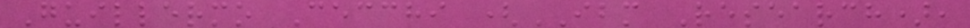Guillermo Cecchi (IBM Research),
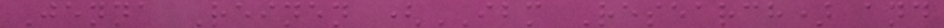Jenna Reinen (IBM Research) and
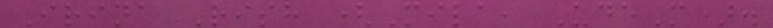Irina Rish (Mila, UdeM).
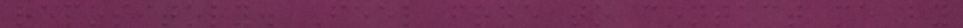repository. Feel free to contact me by
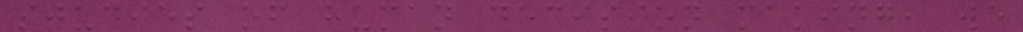studies of human decision making, we
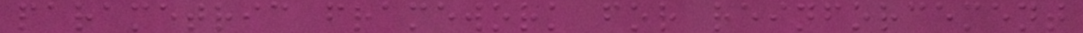parametric framework for reinforcement
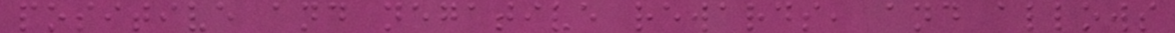positive and negative rewards, and allows
